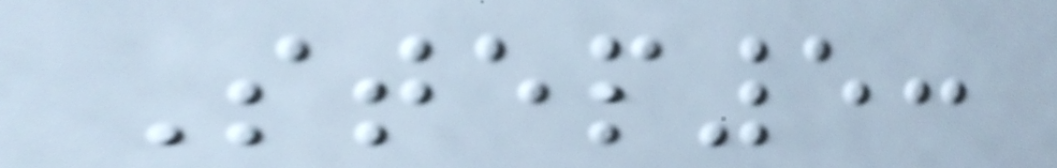Step5:
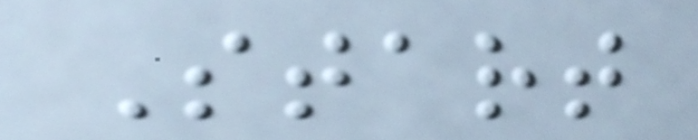Start
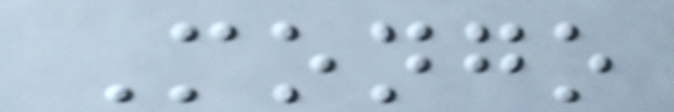Mongo
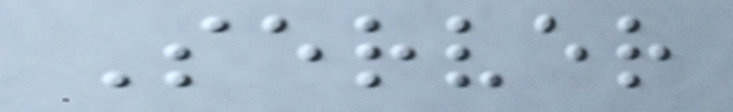Server
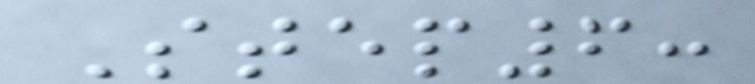Step6:
